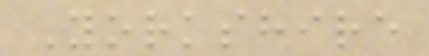Yorkshire
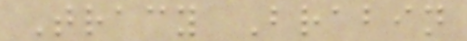Tracy Brabin
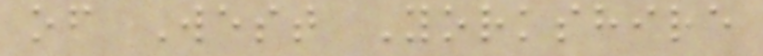of West Yorkshire
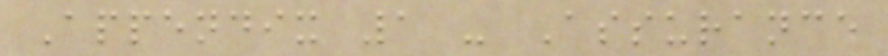Appendix 1 - Assurance
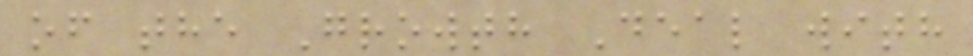of the Growth Deal with
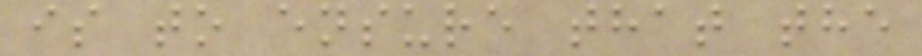is to ensure that the
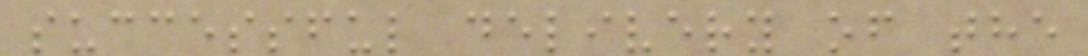successful delivery of the
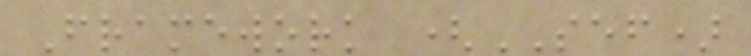Framework (SEF)
